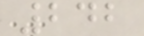242
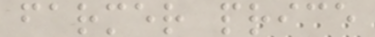farmer price
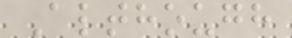Although
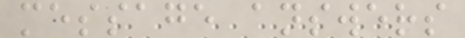message answers
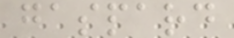gaspard
